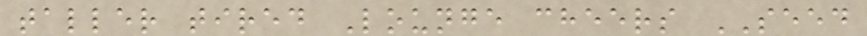taller tired Lounge cheers SEED
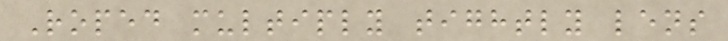Roped multiply tightly lens
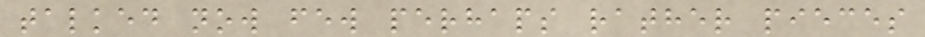talked now few perhaps rather pieces
